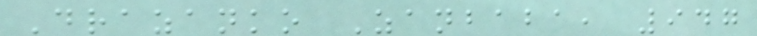Drazanko Zanbaba, 947
